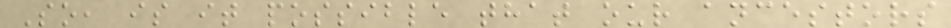So, is it possible that our ancestors
